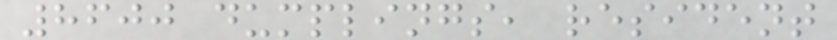8600 dumplings, resident
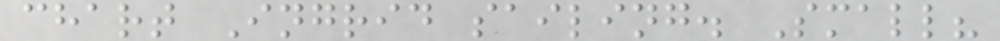chart Ingrid sailing. Small?
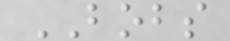BOBS
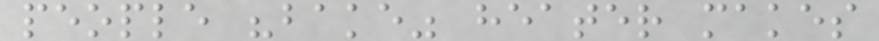people "bake" heater makes
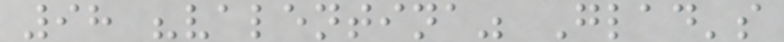98 "valentina" Glad's
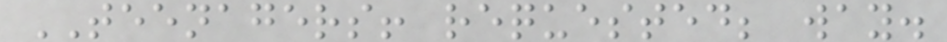TEENAGERS! requested; way.
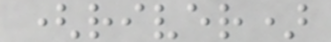(river)
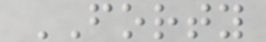FORTY
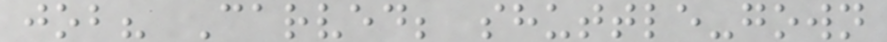job? Carved; shuttle-gown
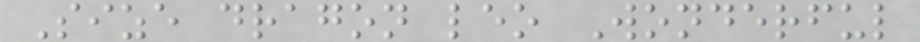Size dragon leo Wonderful
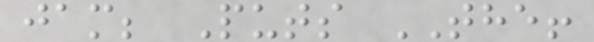jam; Puts THE!
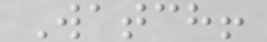Watch!
